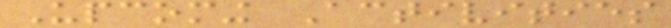Upcoming Activities
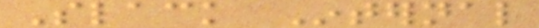Slack Internal
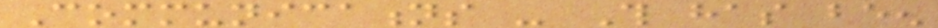Communications - This has been
